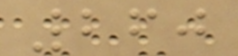260
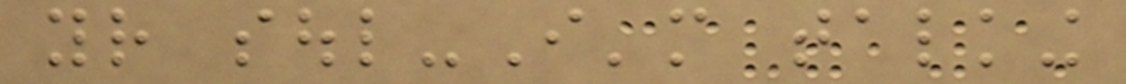your soul-I'm talking
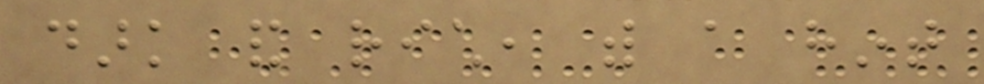dark and rich, with a hint
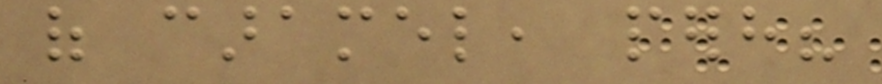of caramel, perhaps?
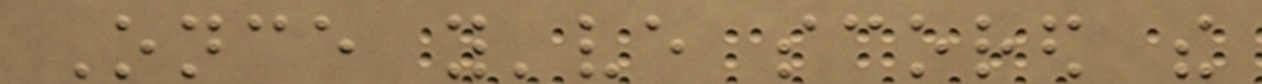Once you've scored the
